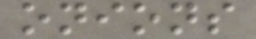onions
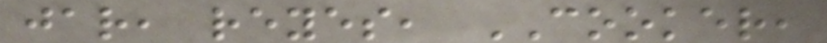jar, reyes, COOKER,
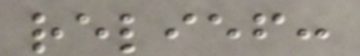relief:
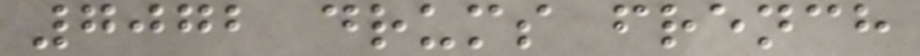7072 drums french
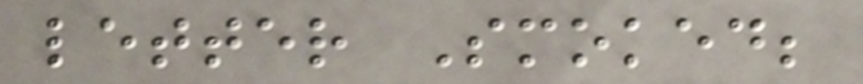letter Smoked;
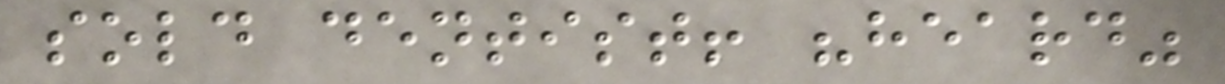sold dentist! "heard"
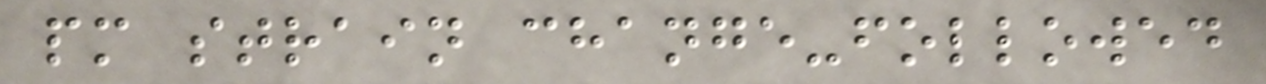pm strain change-followed
